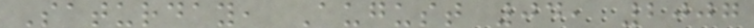Saturday, August 04, 2007
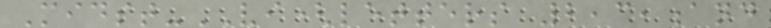Midst-VI(letters 2,3,and
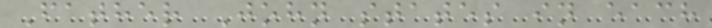Father John states in each
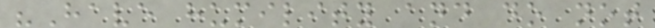"Have humility and do not
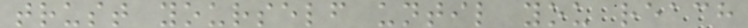trust yourself until you reach
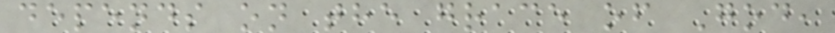depends on the grace of God,
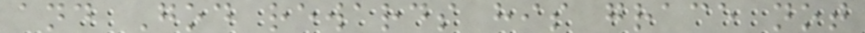and God rewards his grace not
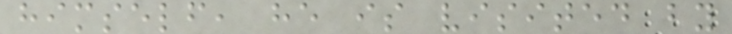himself, he is visited by
